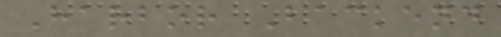Harbor Backend
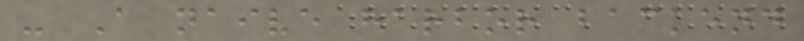- A naive harbor backend
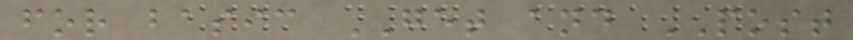for basic GET and POST
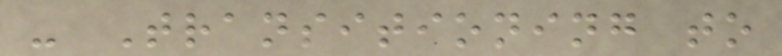- Transitioning to
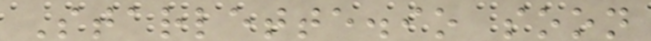Starlette.io soon
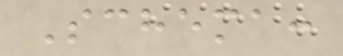Schema:
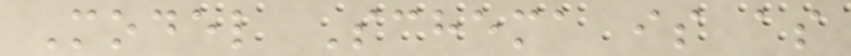Model Schema is as
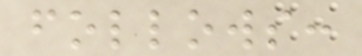follows:
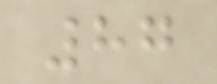87
